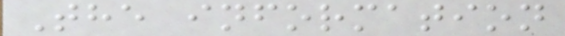The information
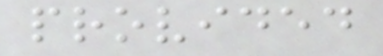provided
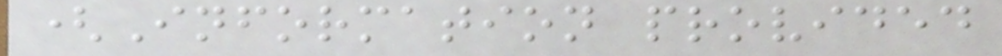(Information provided
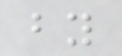by
